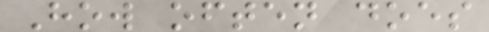How often does
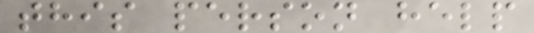this person help
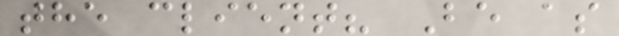the client? Be as
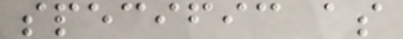specific as
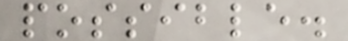possible.
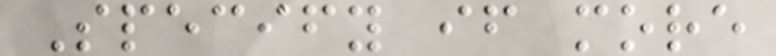Specify if more
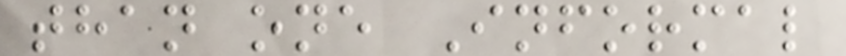than one Informal
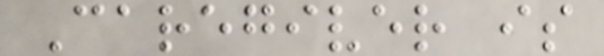Caregiver is
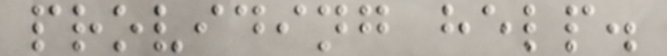providing help.
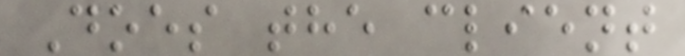Does the client
